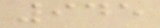945
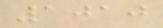1010
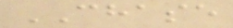CHASE
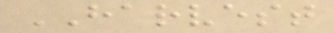HARVEST
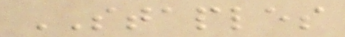STAPLES
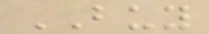BUY
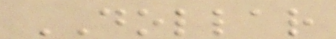DOLLAR
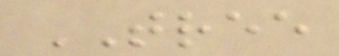TREE
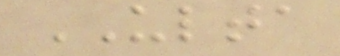ULTA
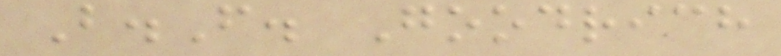B.F. Goodrich
